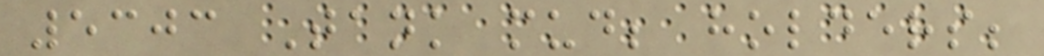5303 Tank mud; holders;
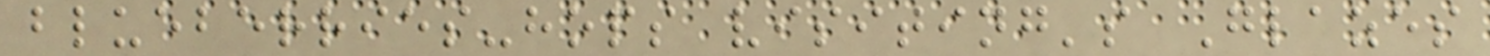blueberries-hops visiting's Glazes
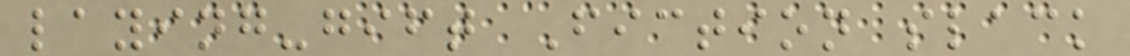laying-gift Fiction slack
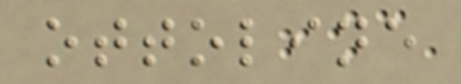ottoline
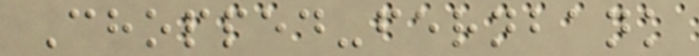Chopped-fernbank
